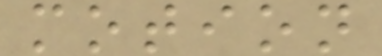motion
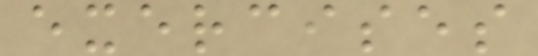exercises
